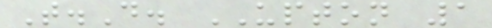T.D. UPTON 1
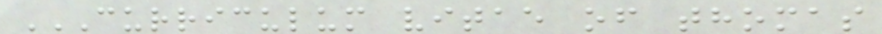CURRICULUM VITAE OF THOMAS
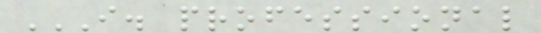I. PROFESSIONAL
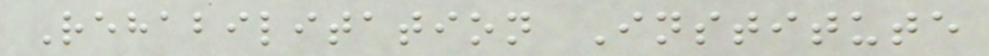Rehabilitation Institute
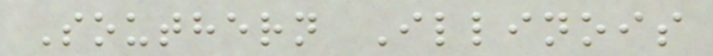Southern Illinois
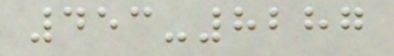453-8287
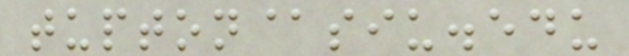tupton@siu.edu
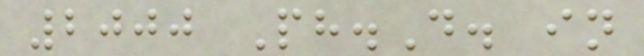2000 Ph.D. in
